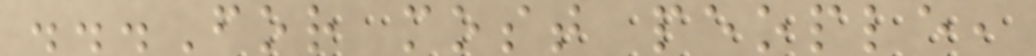...For most people,
